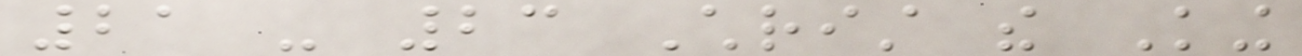21 - 23 Christ the King
